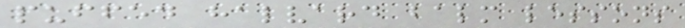puffed halvard balm lessons
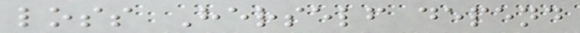loss Herself depend
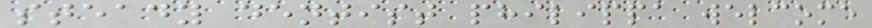steady dentist philippa welcome
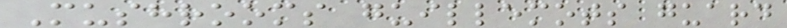Mushrooms guillemots guard
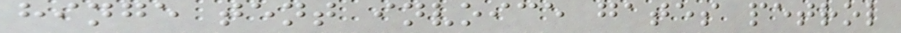hinge tent invoice gates petrol
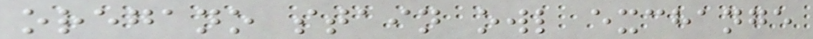oregano stain owl exchange
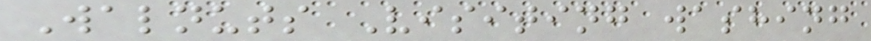Walnuts Visiting washing
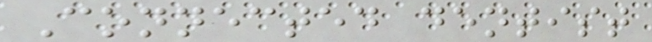Connected dentist
